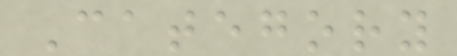Category
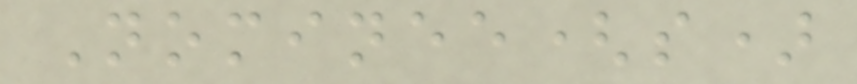Nominee(s)
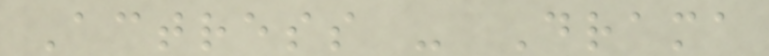Actress - Drama
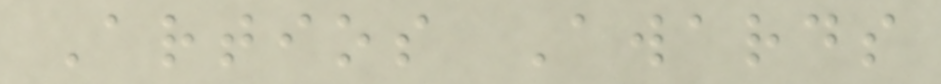Artios Awards
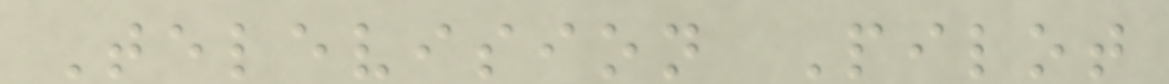Television Pilot
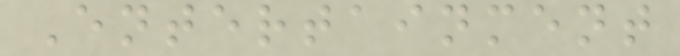Entertainment
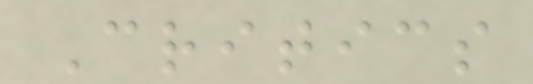Critics
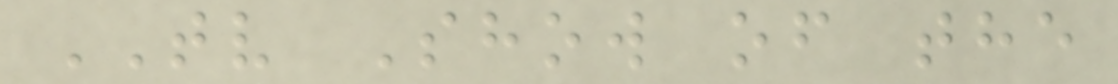TV Show of the
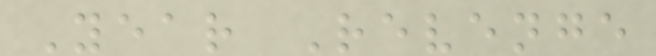Year Revenge
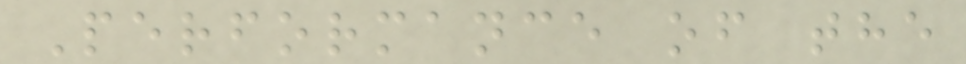Performance of the
